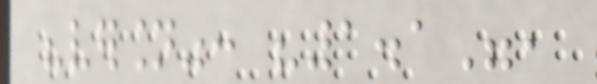"version": "1.1",
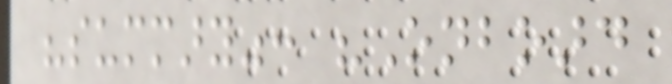"summary": "Onboard
